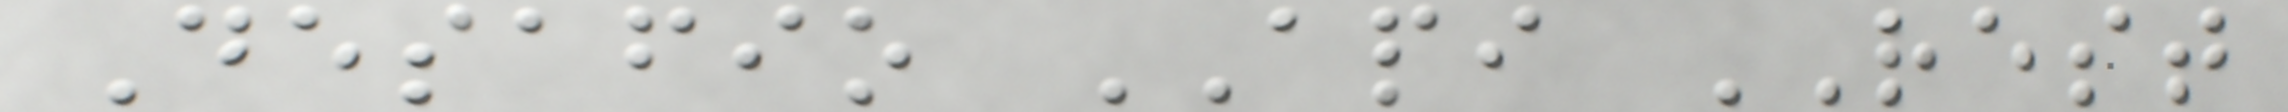Desafio API REST
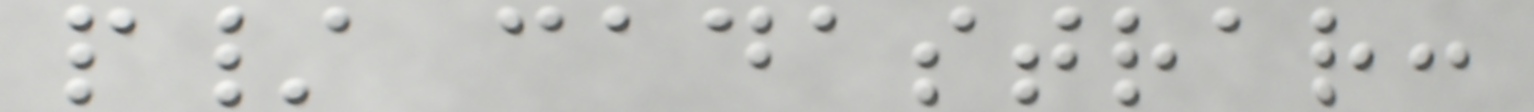p/ cadastrar:
